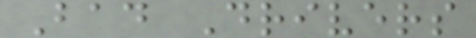Bad Drivers
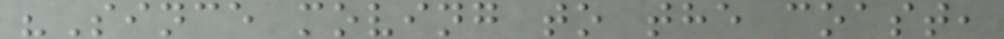"Since moving to the coast,
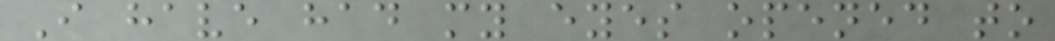I have had my eyes opened to
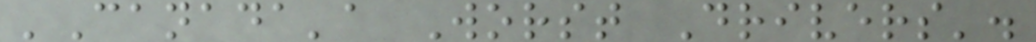'Canada'a Worst Drivers'.
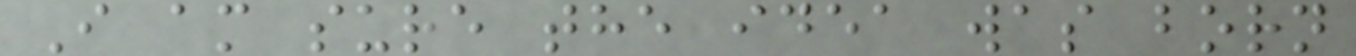I am sure the idea was born
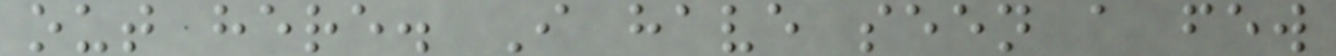out here. I have seen a few
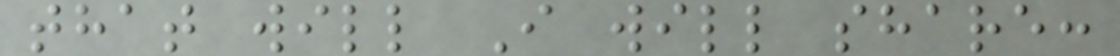that will I will share:
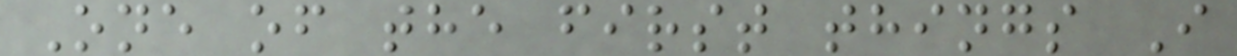One of the first things I
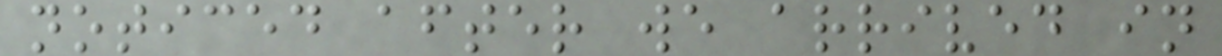noticed after we arrived in
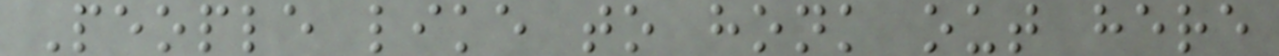People like to honk out here
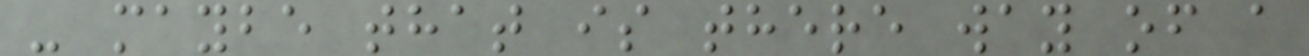- maybe that is there way of a
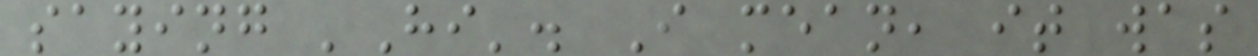saying 'Hi'. I mean, it was
